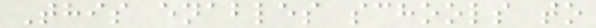This enables schools to
